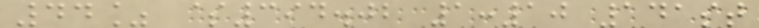44% $394.02 1:10 141st
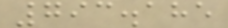793.185
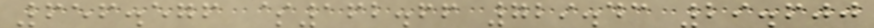656.576 $162.66 729.43 29.600
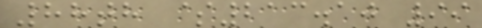88th $213.10 99
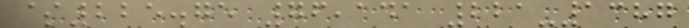$225.75 76,141 221-1387
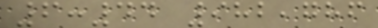6:44 982,786
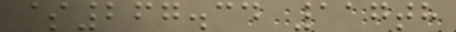$267.34 117th
